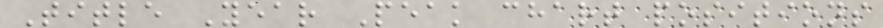Title Year Peak chart positions
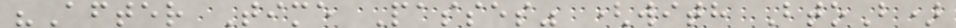"After Time Passes" (with BtoB)
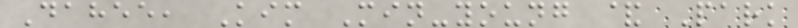Dahee, Kim Min-young & Park
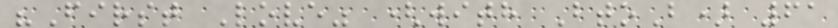"First Love" (with BtoB) 61
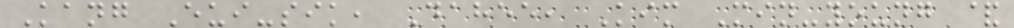Kang Eui-sik, Dahee, Kim Min-young &
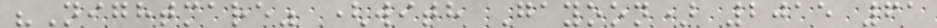"Nightmare" (with Gayoon) 2015 61
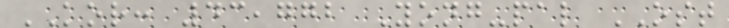KOR: 43,772 Yong-pal OST
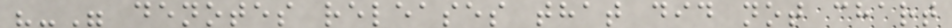"-" denotes releases that did not chart
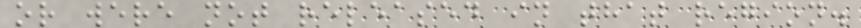or were not released in that region.
